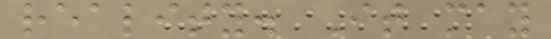reality. It may
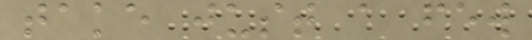take just a few
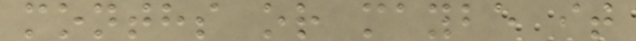months or maybe it
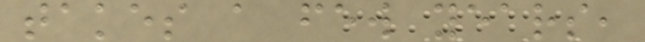takes a few years,
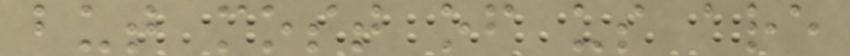but most of us are
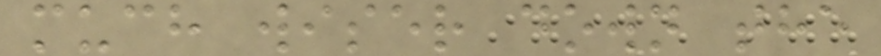much wiser down the
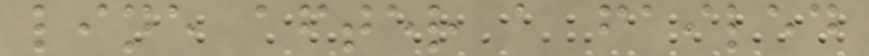line after a failed
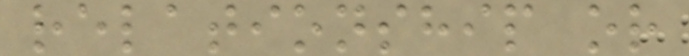relationship or
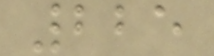225
